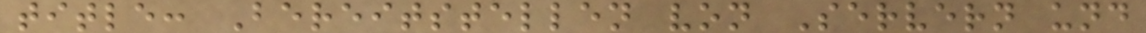title: Bereitstellen von Servern und
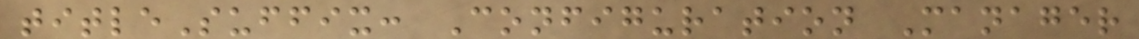titleSuffix: Configuration Manager
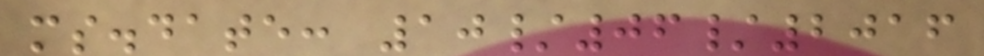ms.date: 10/06/2016
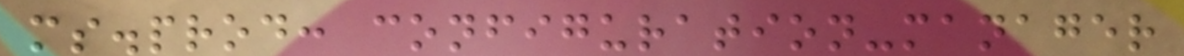ms.prod: configuration-manager
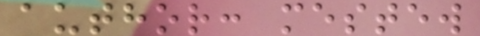author: mestew
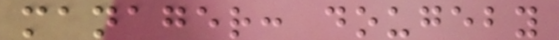manager: dougeby
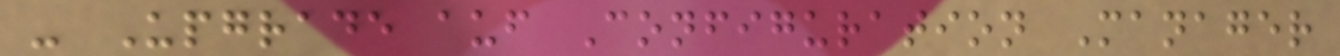- Upgrade auf Configuration Manager
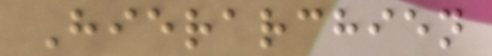Hierarchien
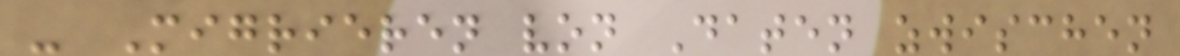- Migrieren von Daten zwischen
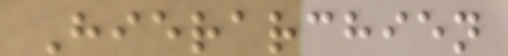Hierarchien
